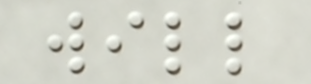will
